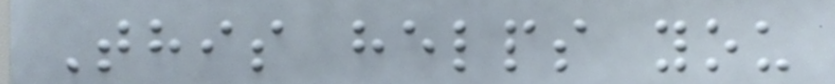This helps you
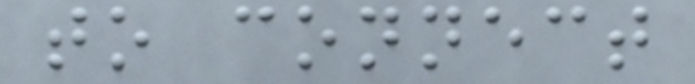to connect
